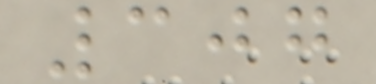307
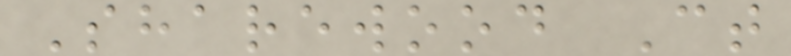Sharewood Ct
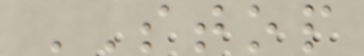STOP
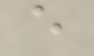e
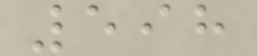598
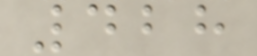428
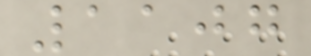1107
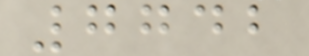7742
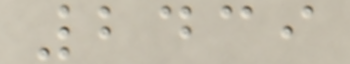2439
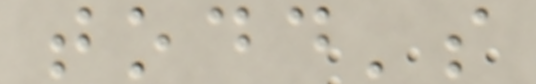todd's
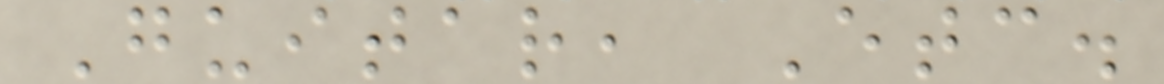Guitar, Etc.
